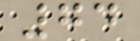74
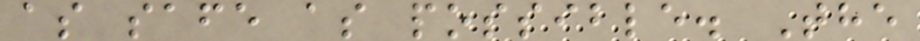as safe as possible. The
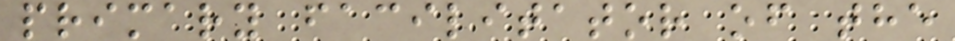primary facilitator of the
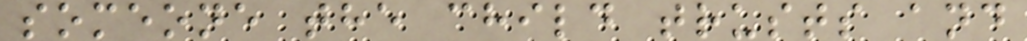someone the child trusts and
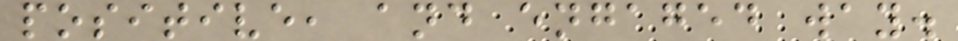positive, and engaged way.
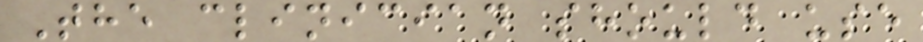The clinician should use
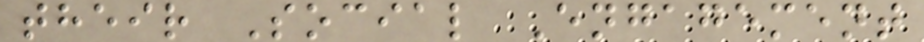their Social Engagement
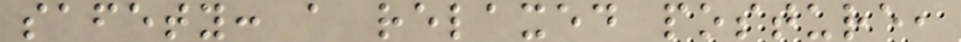safety: a relaxed posture,
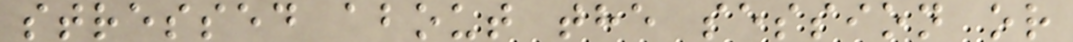stressed about the session or
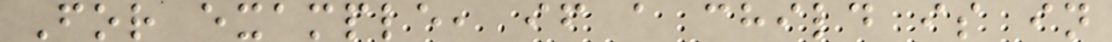For example, if a child is in
